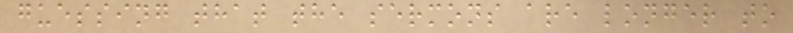guessing that the sermons are longer to
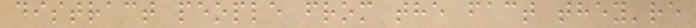distract people from the fact they're
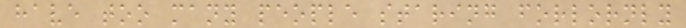have too many people staring forlornly
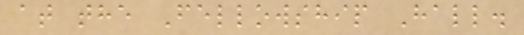at the Fellowship Hall.
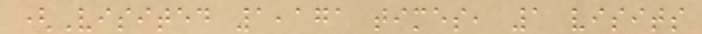(Visited 1,171 times, 1 visits
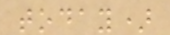today)
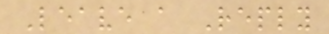Leave a Reply
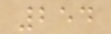254
